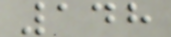148
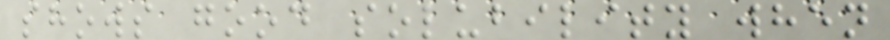shows good solubility when
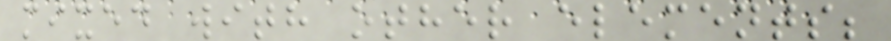mixed with other elements;
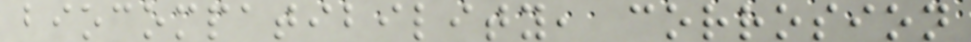biocompatibility, corrosion
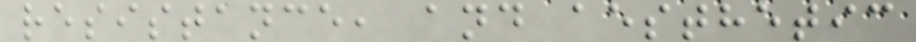resistance, and aesthetic
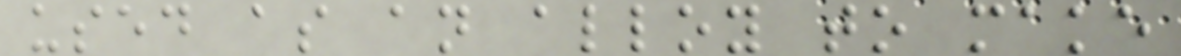used as an alloy to make
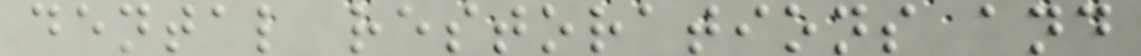dental restorations and
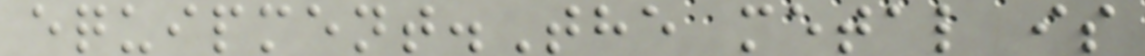equipment.The metal is
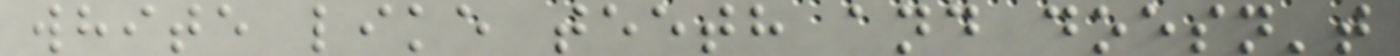white like teeth and doesn't
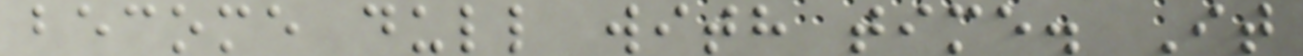become dull with time. It
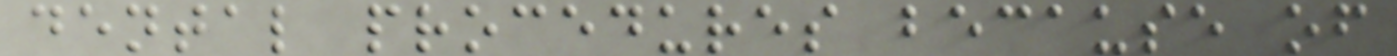dental procedures because of
